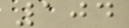104
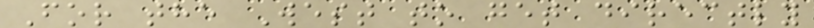For the West to get directly
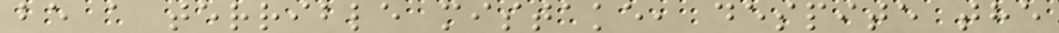be a terrible mistake, despite the
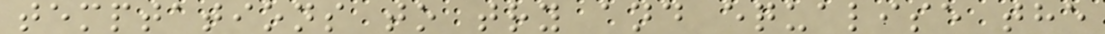temptations to try and equalise the
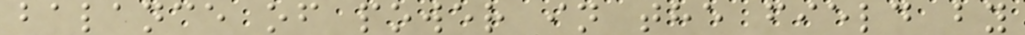balance of power in the field by
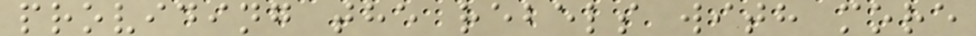providing the rebels with more
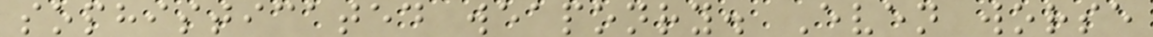sophisticated weaponry. Even worse
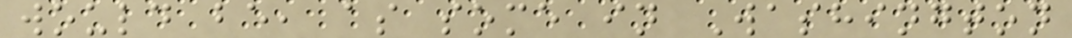would be, as some in Washington
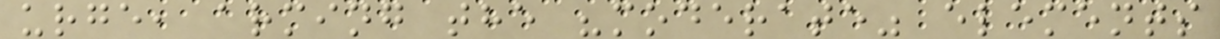urge, arming the "moderate" elements
